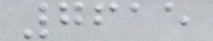7615
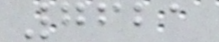7621
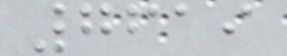7619
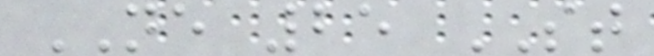NE 25 ST
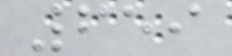659
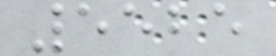5525
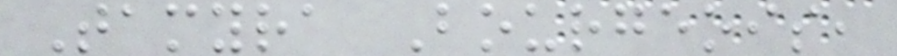Tamyra Bourgeois,
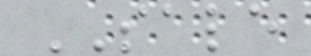SALE
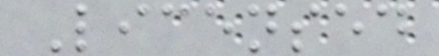Licensed
